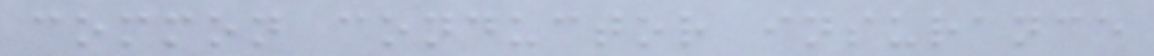common conductor insurance
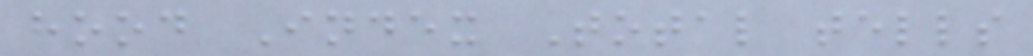hood Index Total tells
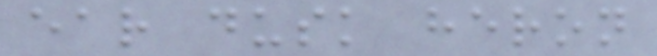ear dusk heron
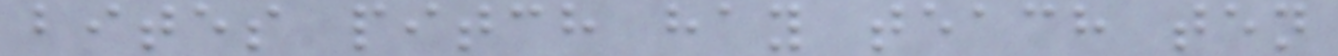bites pitch hay teach ten
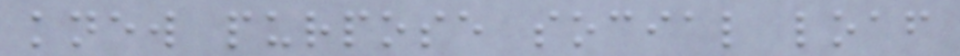knew purpose social loaf
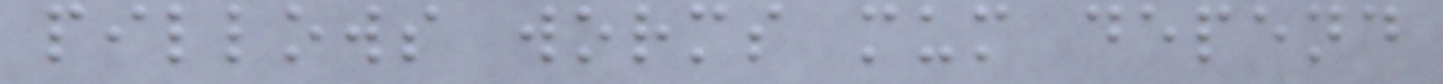pillows worms mum depend
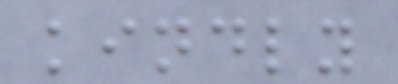kindly
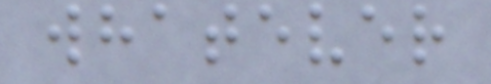whatever
